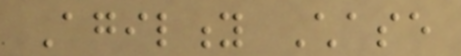Agility Chase
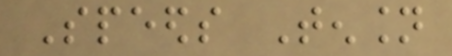Speeds Tension
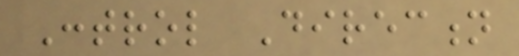Control Direction
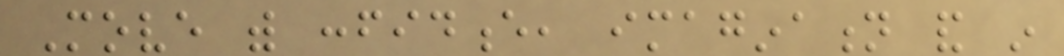Move with confidence, imagination and in
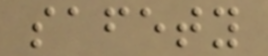safety
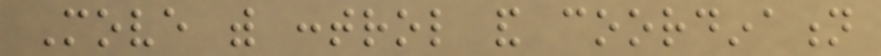Move with control and coordination
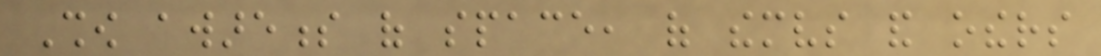Show awareness of space, of themselves and others
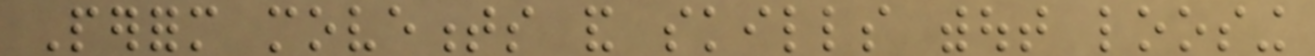Perform movements and skills without loosing
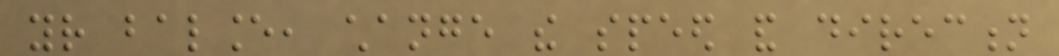your balance, change the speed and direction
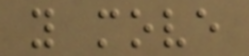you move
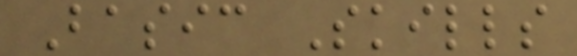Basic Skills
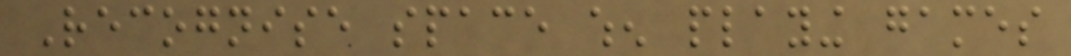Recognise space when playing games
